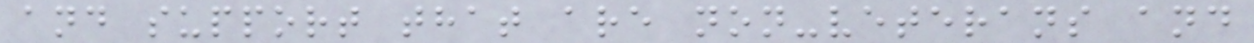and support that are non-veterans and
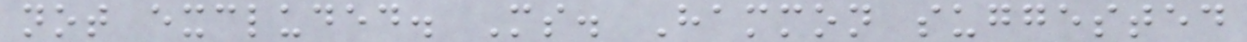not excluded. Ms. Hammon suggested
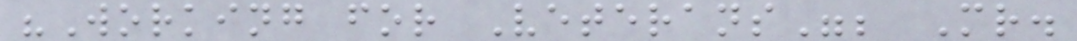"Working for Veterans"; Mr.
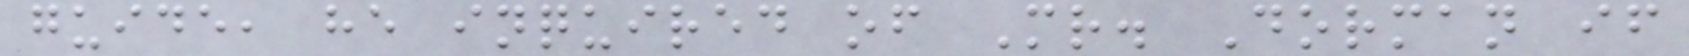guide, he inquired of Mr. Dorman if
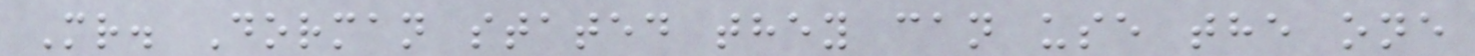Mr. Dorman stated they can use the one
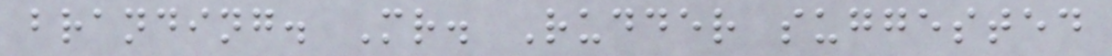branding. Mr. Rudder suggested
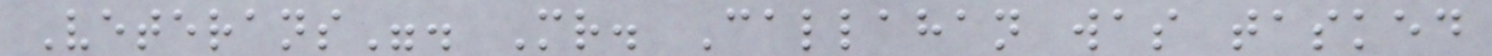Veterans". Mr. Callahan was tasked
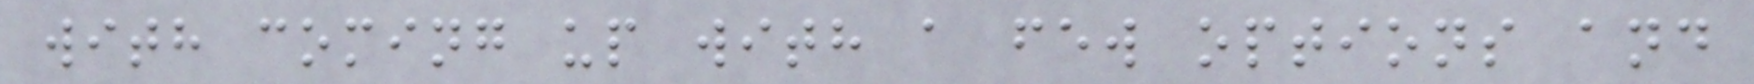with coming up with a few options and
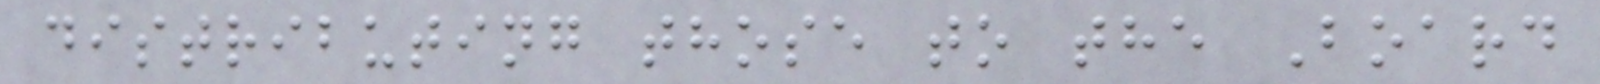distributing those to the Board
